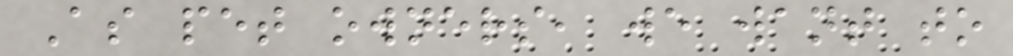As pet owners, we want to
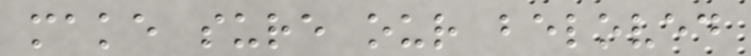make sure our beloved
